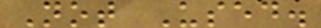Not Used.
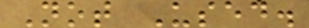Not Used.
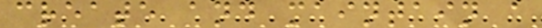create and maintain a
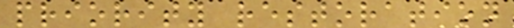priority restoration
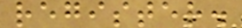register.
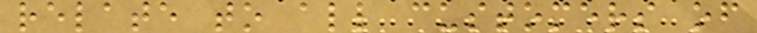relate to all customers of
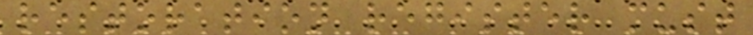restoration register must
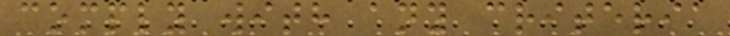comply with any criteria
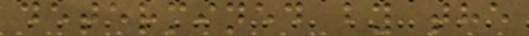determined by the
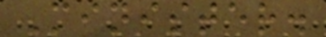Minister.
